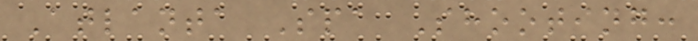Atlanta Spa Shooting:
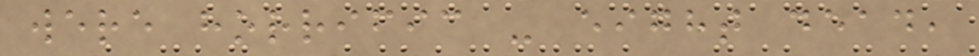were horrific - eight dead,
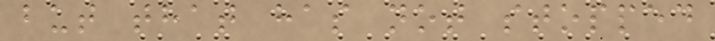but that has not stopped
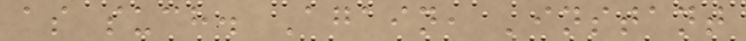as such. Again, 'instant
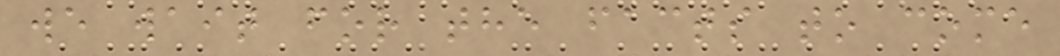we wait for the facts to come
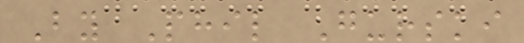By Phil Gurski
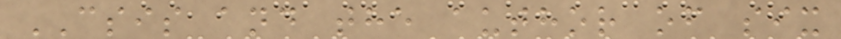CSIS and the author of six
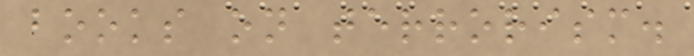books on terrorism.
